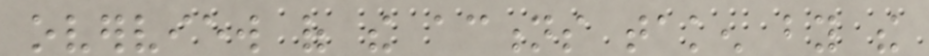overview of the actions taken by the
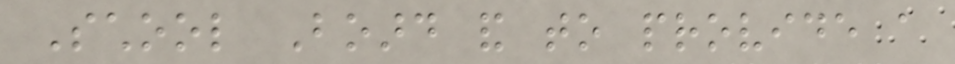School Board and to provide a
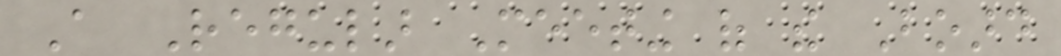A Regular Meeting of the Board
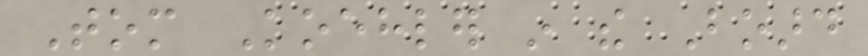Tom Koehler in the Board
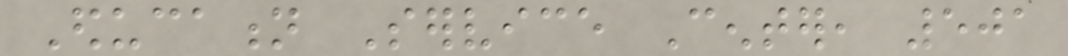Education Service Center, 501
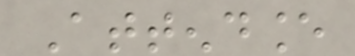Attendance
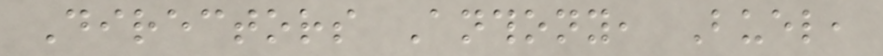Directors Anthony, Buel,
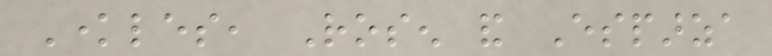Knowles, Rosen and Esparza
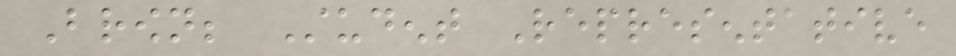Brown; Student Representative
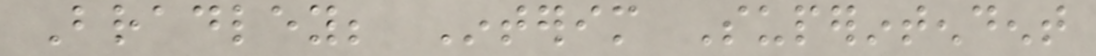Bradley; Interim Superintendent
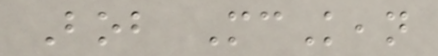Bob McKean
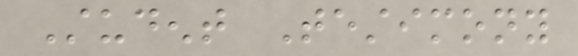Student Testimony
